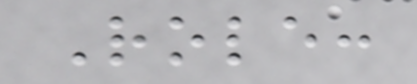Role:
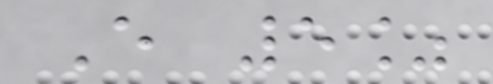E 5%
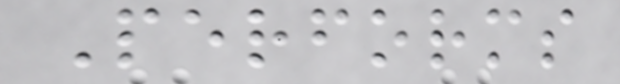Performs
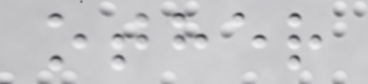other
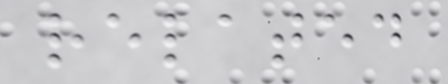related
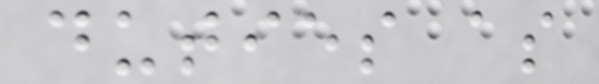duties as
